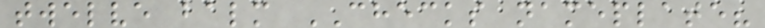twelve balm CHECKS nameplate?
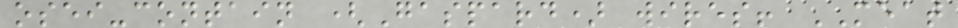osei-contain (Gaspard) wires! MEAT
